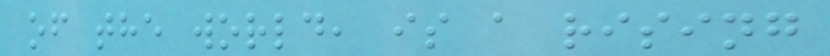of the world, is a rising
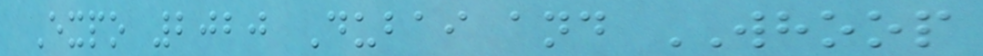Expo 2020 Dubai and WHOOP
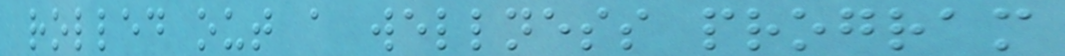rolled out a wellness program
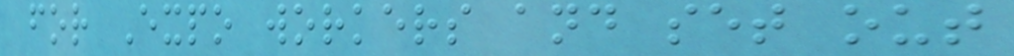for Expo workers and set out
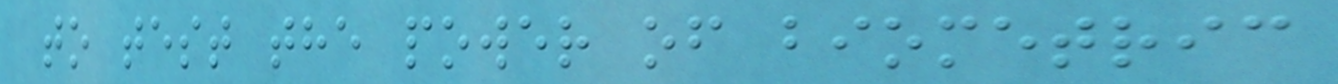to test the power of biometric
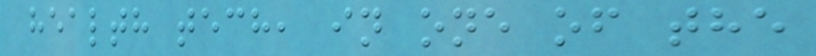health tech, in one of the
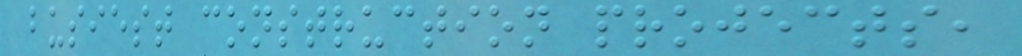busiest construction projects,
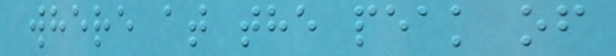where at the peak of
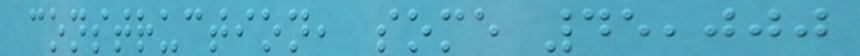construction, some 45,000
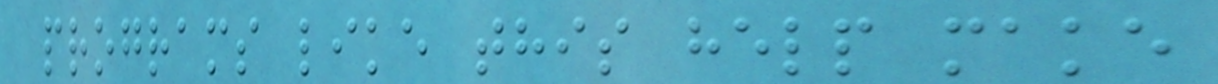programs like this help make
